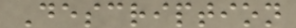Description
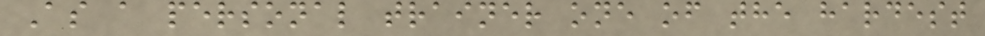As a personal trainer one of the hardest
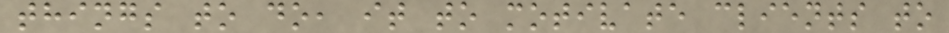things to do, it to motivate clients to
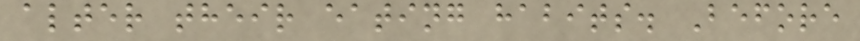alter their eating habits. Before
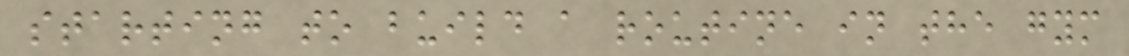starting to build a routine in the gym
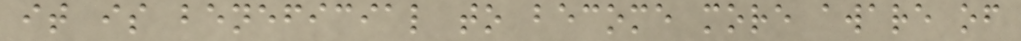it is beneficial to become more aware of
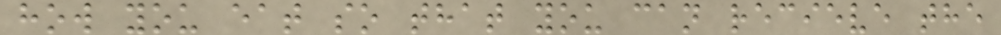how you eat so that you can recieve the
